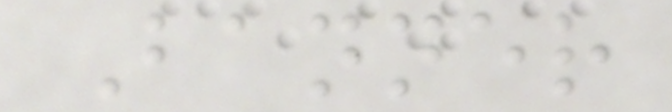Banner
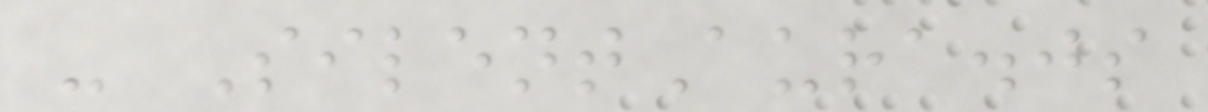- SilentAura.js
